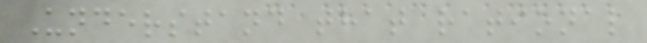Understand that rational
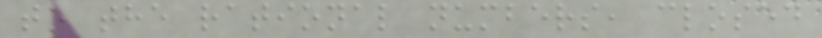to the rational numbers, closed
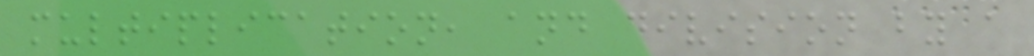multiplication, and division by a
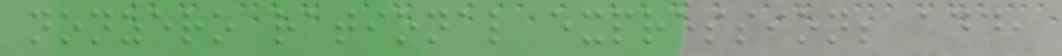nonzero rational expression; add,
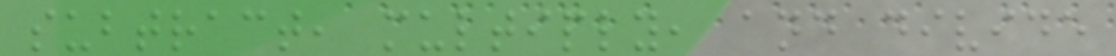subtract, multiply, and divide
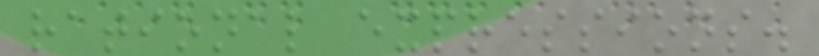rational expressions.
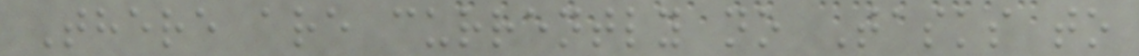There are currently no Tasks to
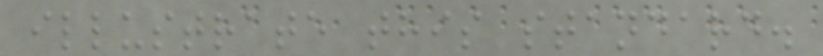illustrate this standard.
